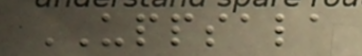UPPSALA
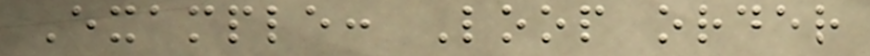Example: Loop order
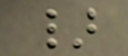}
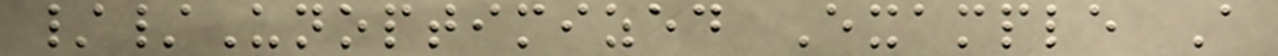//Unoptimized Example A
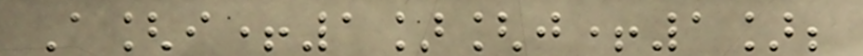A[i+1][j+1];
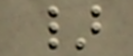}
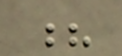?
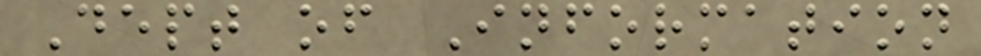Dept of Information
